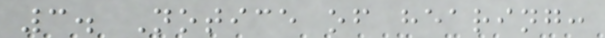3. Notice of hearing:
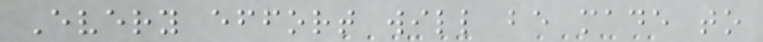Every effort will be made to
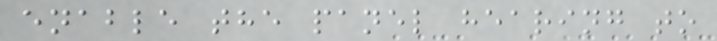enable the panel hearing to
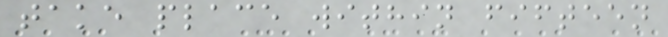take place within fifteen
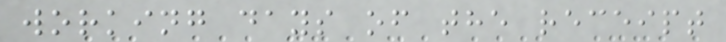working days of the receipt
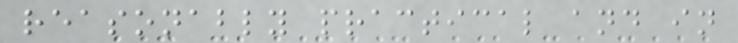reasonably practical and in
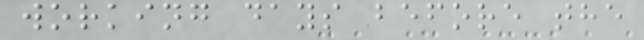working days before the
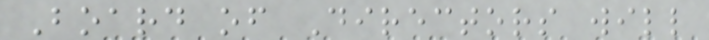Board of Directors will
